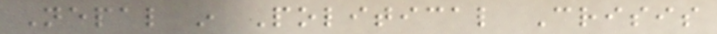Nepal in Political Crisis
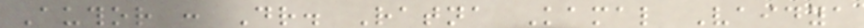Author : Dr. Ratna Kamal Vaidya
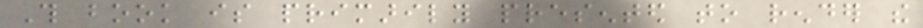This book is primarily presented to render the
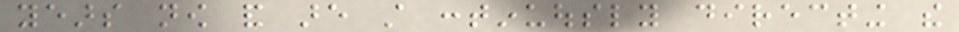years now and are still continuously directing the
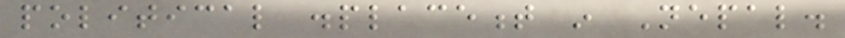political displacement in Nepal.
